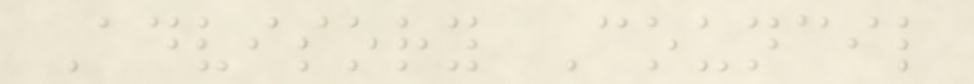Advisory Council
